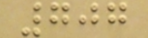707
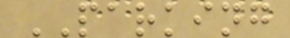PARKING
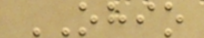OHIO
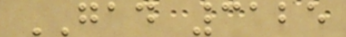GAD 3125
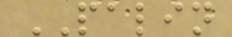PALIN
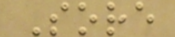Sore
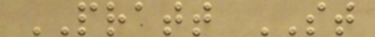PRATT ST
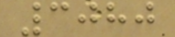3080
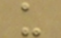u
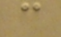c
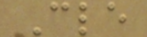Cle
